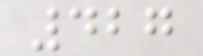427
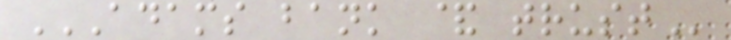ADAMS BANK & TRUST
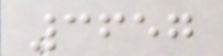3657
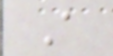A
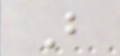B
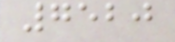7520
